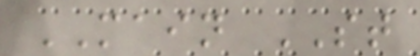MAIN ST
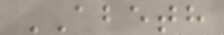ABETH
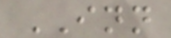INN
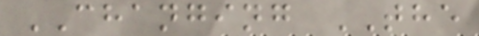CHANGING THE
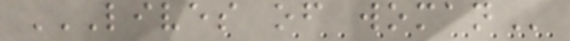LIVES OF WOMAN
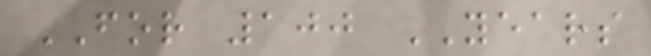FOR 100 YEARS
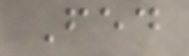Fed
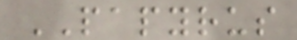PAPYRUS
